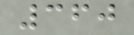360
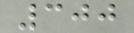300
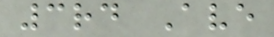3rd Ave
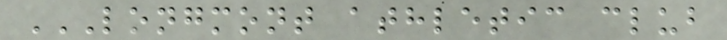LONGMONT ATHLETIC CLUB
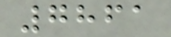7861
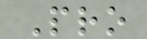Pro
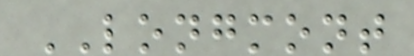LONGMONT
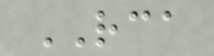RCA
